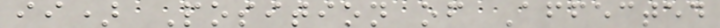ii) Position of Affected
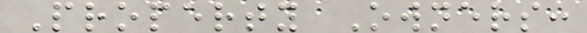Property Owners:
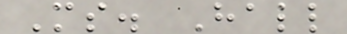Ms. Hall
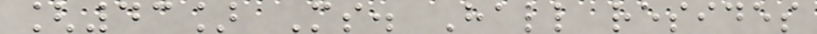[43] Ms. Hall resides
